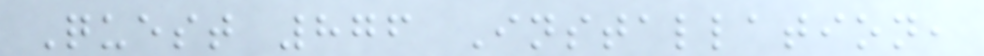Quest 876 Installation,
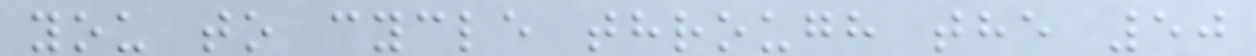you to cycle through the 50
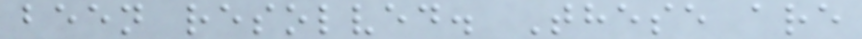been resolved. These are
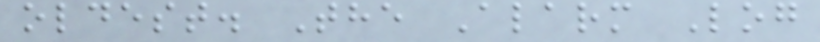oldest. The Alarm Log
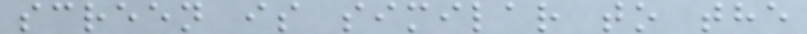screen is similar to the
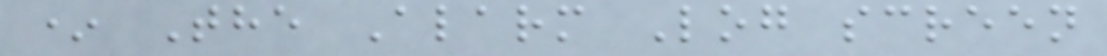* The Alarm Log screen
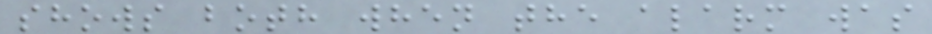shows both when the alarm was
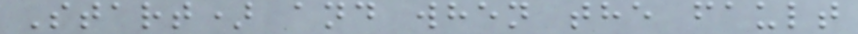Start) and when the fault
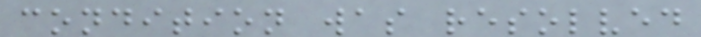condition was resolved
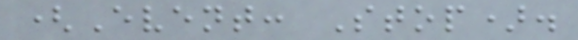(Event: Stop).
